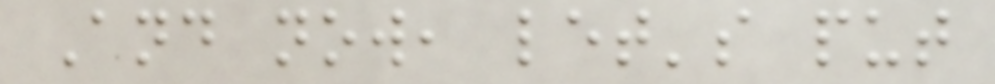And now, let's put
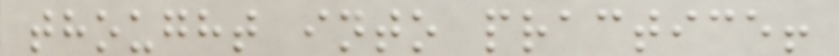thought into practice!
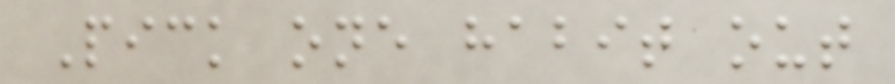Pick one habit out
